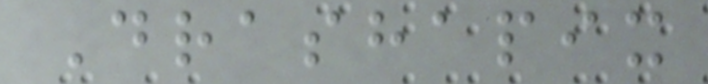Drashapix
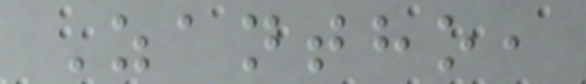Zantho,
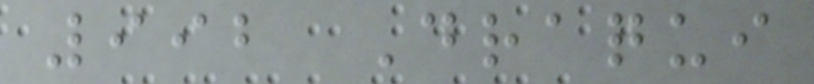992 Draqui
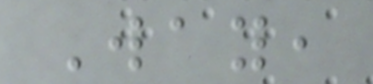Way,
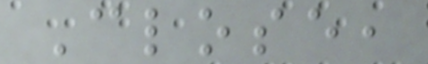Close,
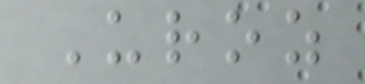Uroz
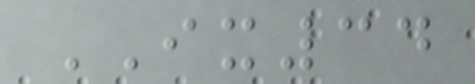IX34
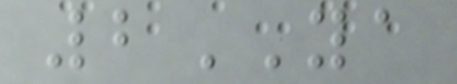2YA
